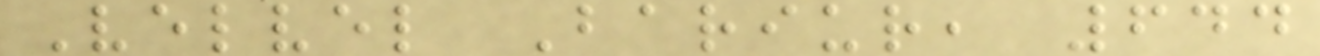Velvel Bariur, 644
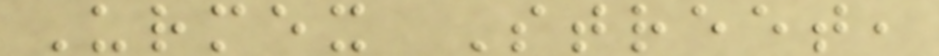Urmex Street,
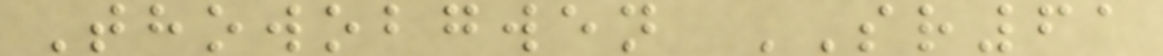Thowobgwen SR61
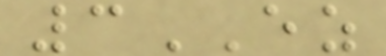3EZ
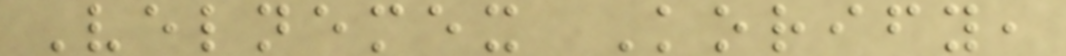Velnemex Korify,
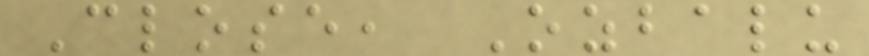Close, Ozbalu
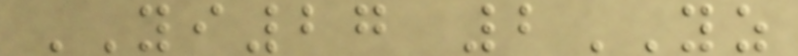YI27 2YZ
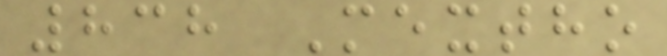838 Mextho
